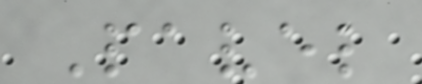Pavel
